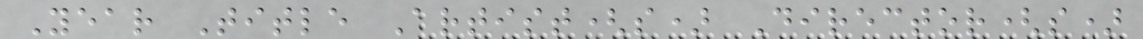Year Title Artist(s) Director(s)
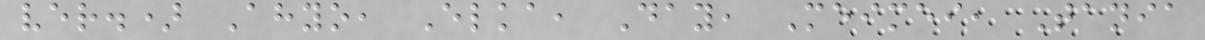ver.) Ahyo, Elka, Day, Meimei, Tania
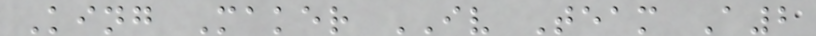King Maker IV Team A2
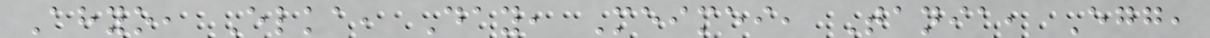Ahyo, Elka, Day, Meimei, Tania, Egg,
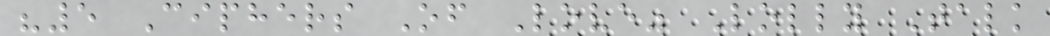"5 Ciphers Of Love" Lolly Talk
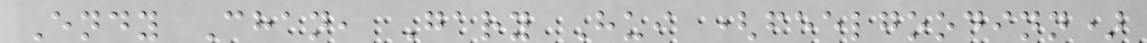Endy Chan, Gary Hui (feelgoodinn)
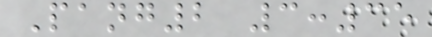Pang2 3:35
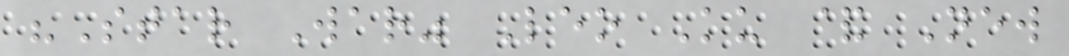"Star War" Leo Ku & New
